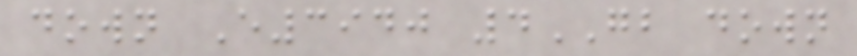down E3940 4GB down
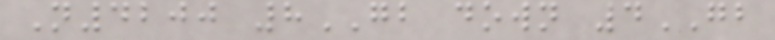N4200 8GB down 4GB
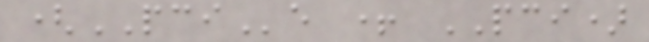(PCIe + PCI)
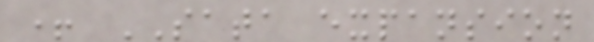+ SATA expansion
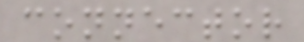connector
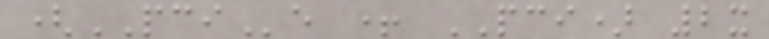(PCIe + PCI) 2x
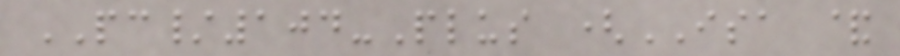PC/104-Plus (ISA &
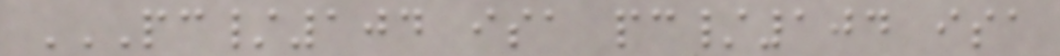PC/104 ISA PC/104 ISA
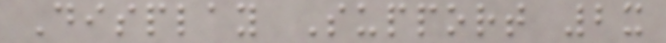Display Support 2x
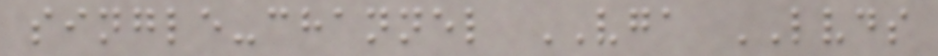single-channel VGA LVDS
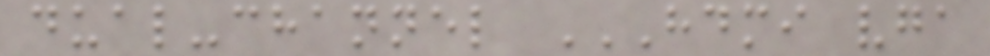dual-channel HDMI VGA
